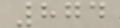874
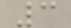3
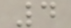4
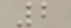2
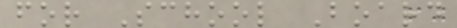for School Board
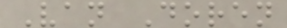Van Doren
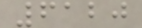6120
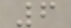6
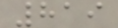819
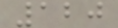120
